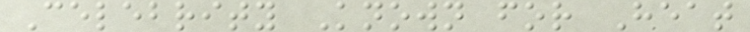Celebrity Known for Heat
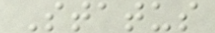Status
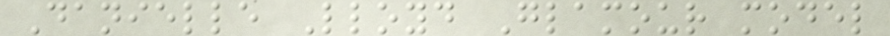Danielle Lloyd Glamour model
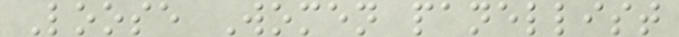Loose Women panellist
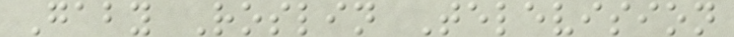Gaby Roslin Television
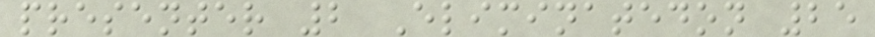presenter 2 Eliminatedon 25
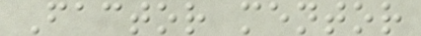Factor mentor
